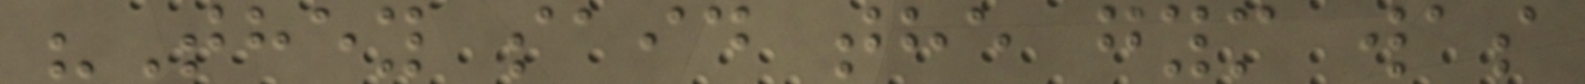"They said the gym was
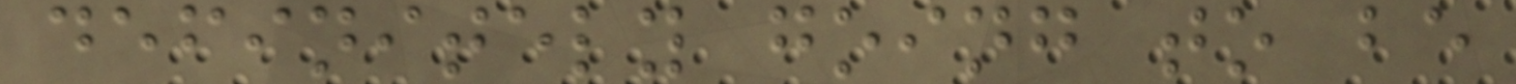definitely going to be
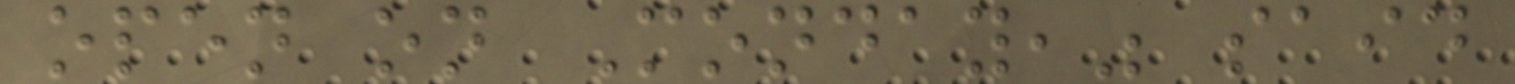open on Monday," said
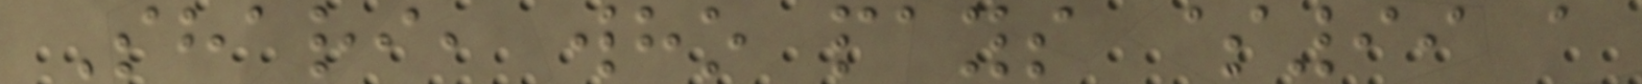Shari, who pays $99 a
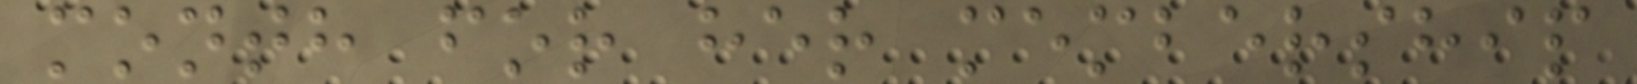month for her membership
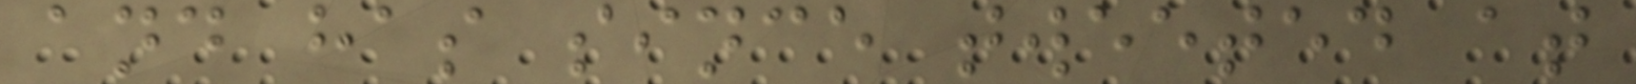and has since tweeted at
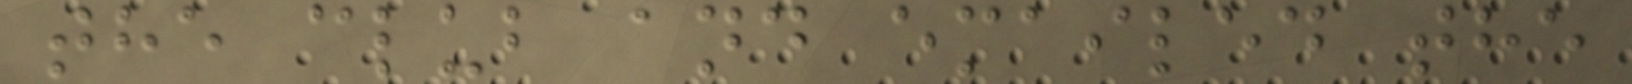the club and emailed the
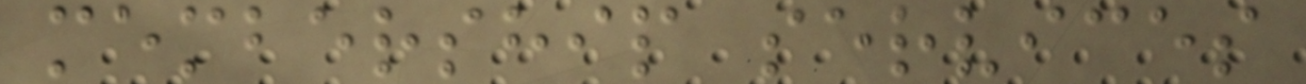membership services
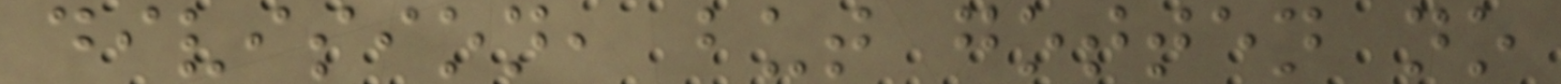division, but gotten no
